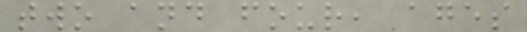two and four, ages
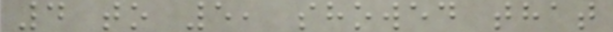4 to 5, showed that
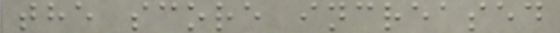the score increased
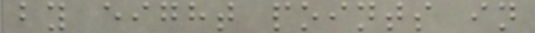by eight points in
